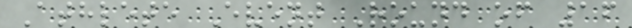Athlete Event Round of 16
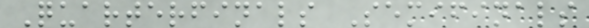Quarterfinals Semifinals
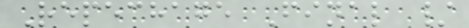Repechage Final /
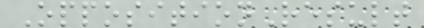OppositionResult
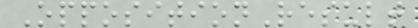OppositionResult
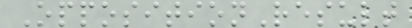OppositionResult
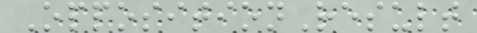OppositionResult
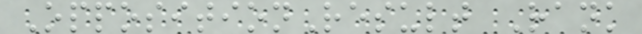OppositionResult Rank
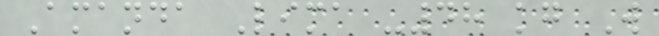Amanda Lima -48 kg W
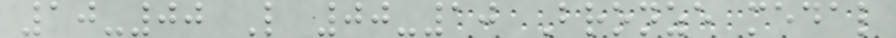10-00 L 00-10 Bronze medal
